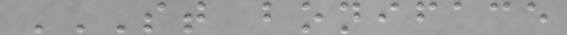ST BONIFACE
